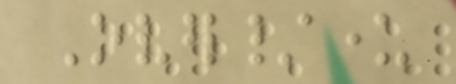Over/under
